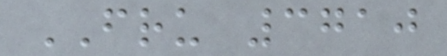FRU 3710
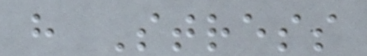h Stress
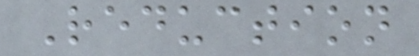Reduction
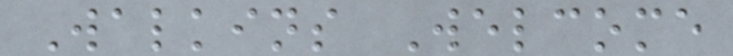Walkins Welcome
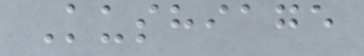Kushiage
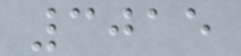3015
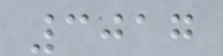3017
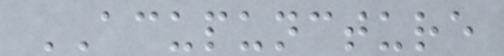ACUPUNCTURE
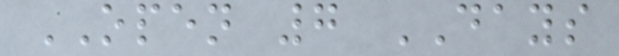OPEN 7 DAYS
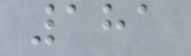181
